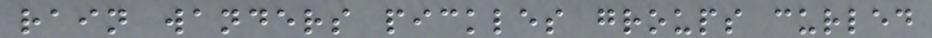rain wanders pickles groups curled
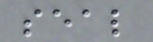seal
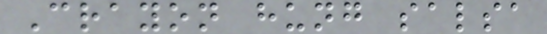Crayon hung salsa
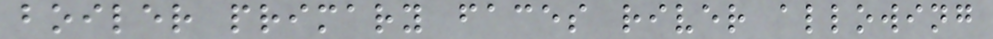boiler primary faces river allowing
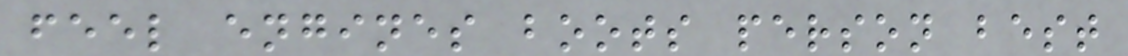feel engines boots person best
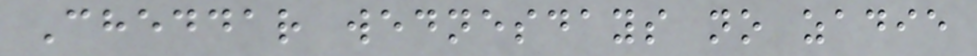Cheddar wednesdays no zadie
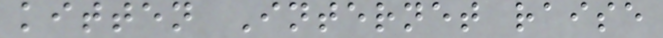kitten Internet raise
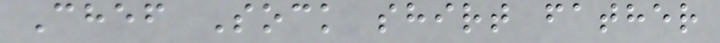Chef Sock shirt father
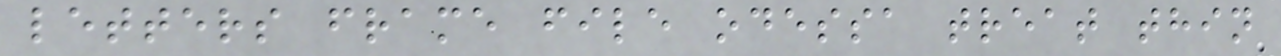letters frame file odessa treat thin
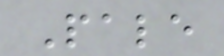Pale
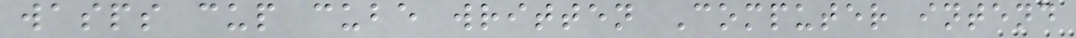wasps cup cube written Computer intend
